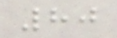80
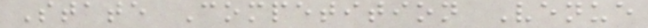State Competition Venue
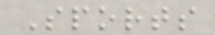Sports
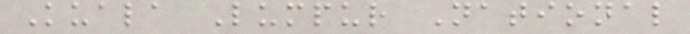Kuala Lumpur National
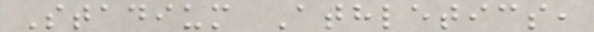Stadium Athletics,
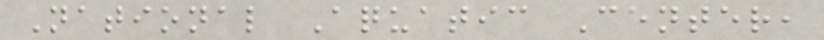National Aquatic Center,
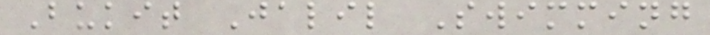Bukit Jalil Swimming
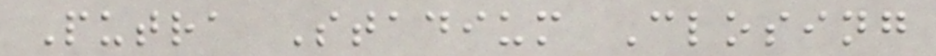Putra Stadium Closing
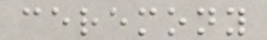ceremony
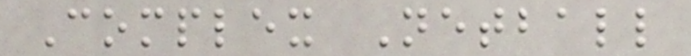Complex Netball
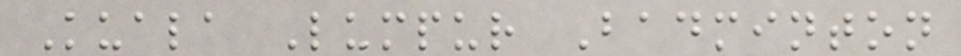Kuala Lumpur Badminton
